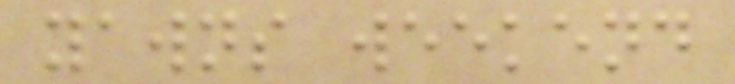yawns weekend
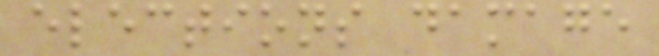elections damage
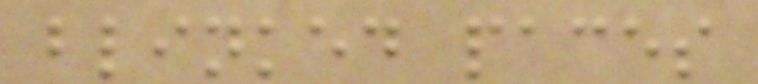blinked paces
